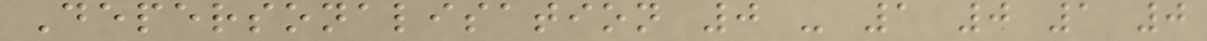Depersonalisation 0 - 1 0 1 0
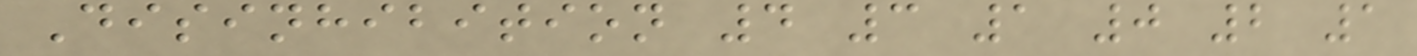Disinhibition 4 3 1 0 2 1
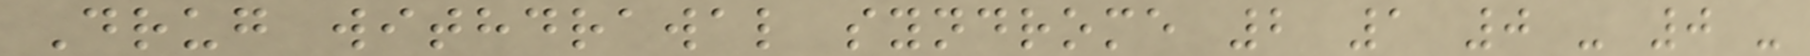Drug withdrawal syndrome 2 1 0 - 0 -
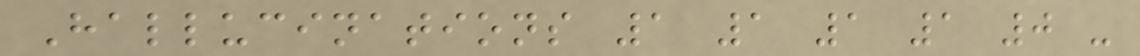Hallucinations 1 1 1 1 0 -
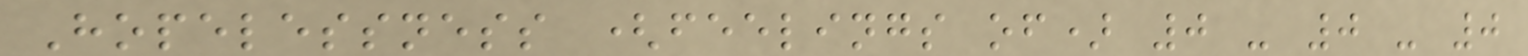Hopelessness (feelings of) 0 - 0 - 0
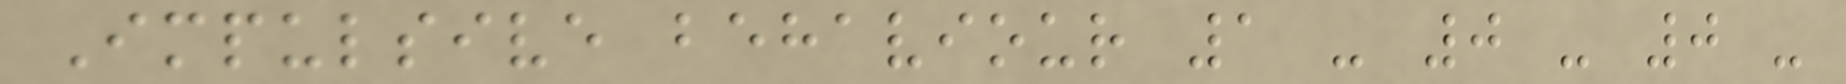Impulsive behaviour 1 - 0 - 0 -
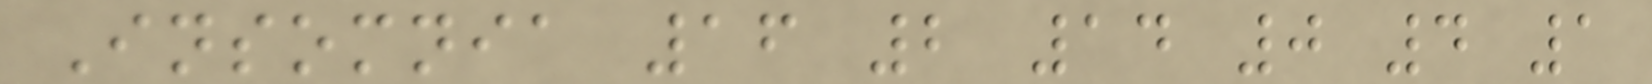Insomnia 16 2 14 0 4 1
